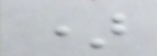)
